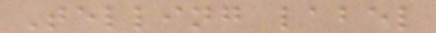Telling label
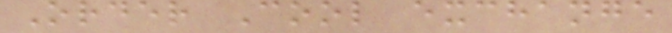Order Cool exchange
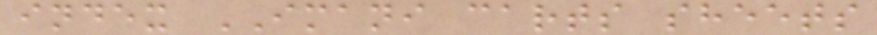index IMANI carts sheets
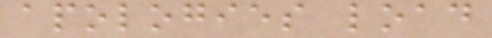apologies load
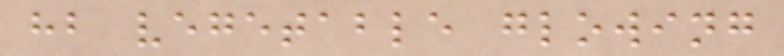hb vegetable glowing
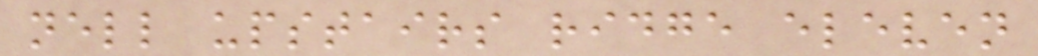nell upstairs ridge eleven
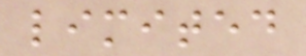limited
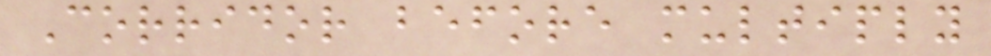Corridor before multiply
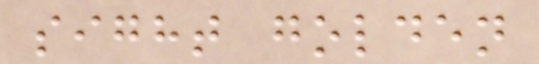sight golden
